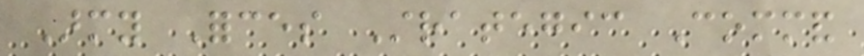Army Forces Strategic Command
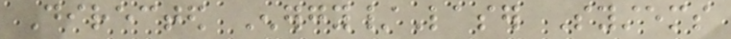Directed Energy/Laser Systems
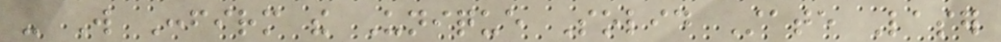- Will Confirm the Unique Solid State Laser
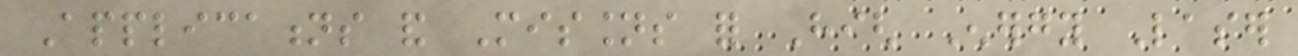Applications and Missions for High Energy Laser
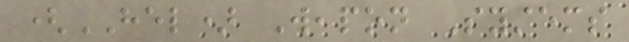(HEL) Weapon Systems
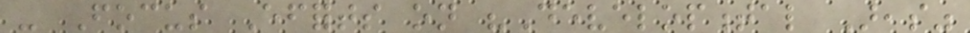- Focus Efforts on "Developmental Areas"
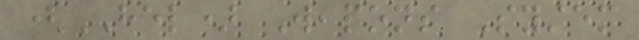(HEL) Weapons System
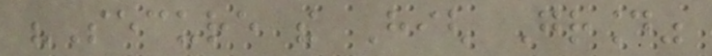"Secure the High Ground"
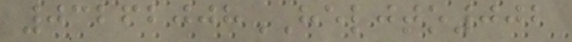03262008HELJTO002
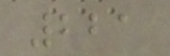221
